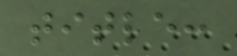title:
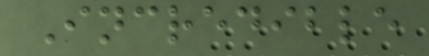Incredible
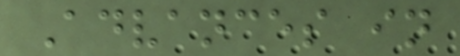Advances in
